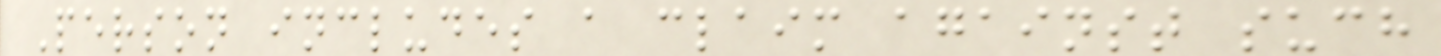Person includes a claim against such
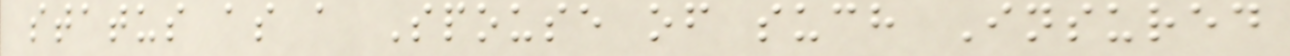status as a Spouse of such Insured
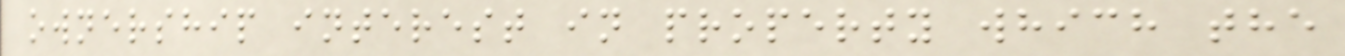ownership interest in property which the
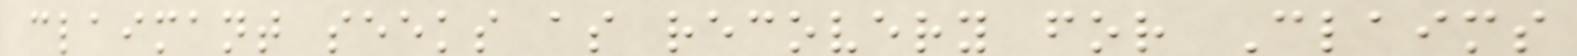claimant seeks as recovery for Claims
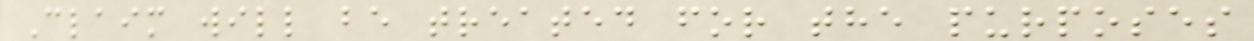Claim will be treated for the purposes
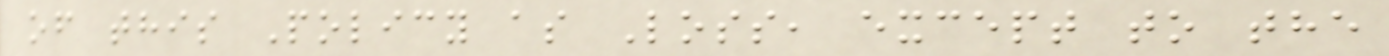of this Policy as Loss, except to the
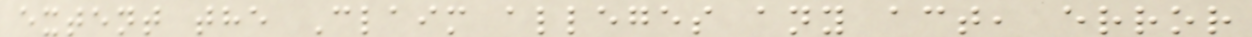extent the Claim alleges any act, error
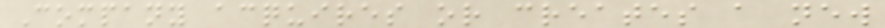Company acquires or creates a new
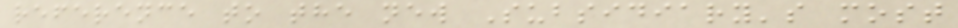reference to the new Subsidiary's most
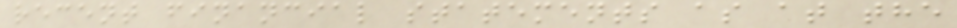recent financial statements as at the
